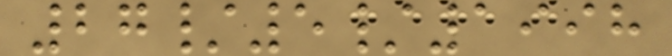27/5/1998
